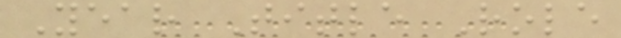Year Title Role
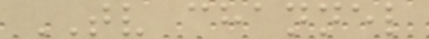TV channel
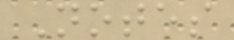Notes
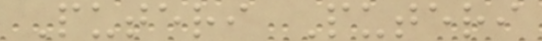Puteri Puteri
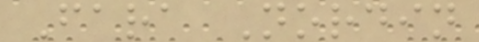Fara Nordin
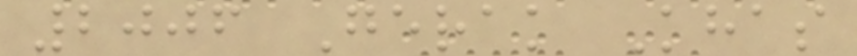2006 Gerak Khas
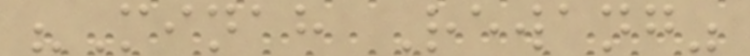"Minah Rewang"
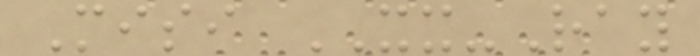Misi XX-Ray
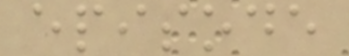episode
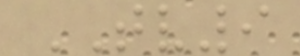TV9
